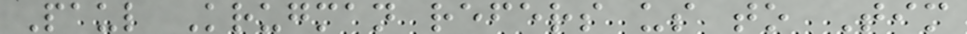Paul Krugman refers us to Tim
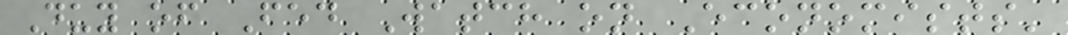Duy of Fed Watch on Economists'
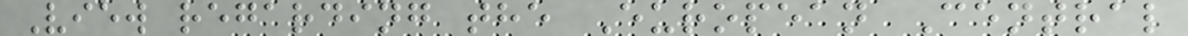View regarding the European Central
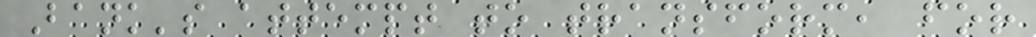Bank's attempt to transform, for
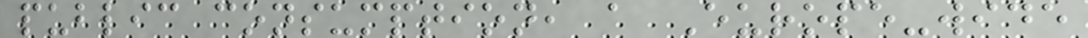public consumption, a Europe-wide
